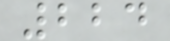224
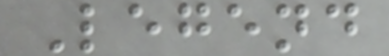Legend
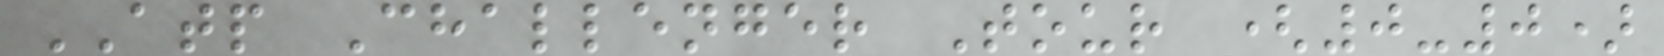ATP Challenger Tour (0-0)
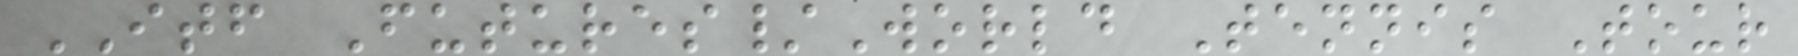ITF Futures/World Tennis Tour
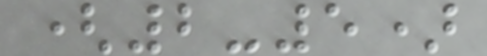(2-5)
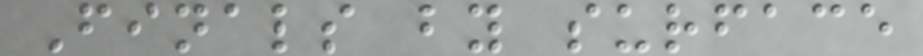Finals by surface
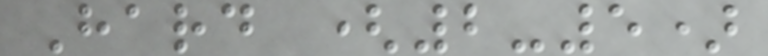Hard (2-5)
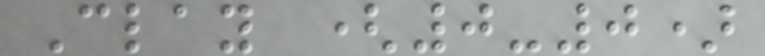Clay (0-0)
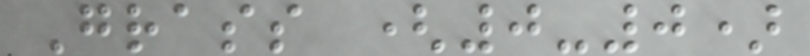Grass (0-0)
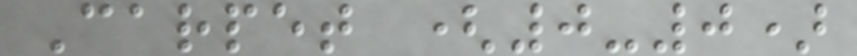Carpet (0-0)
